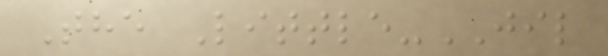The Little-JIL
